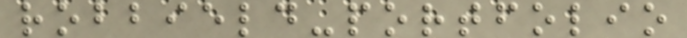robbield-portfolio
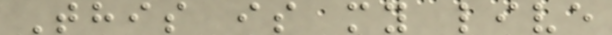This is my live
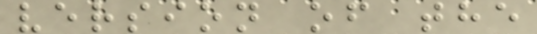version of the
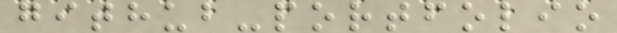github-portfolio
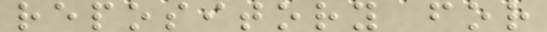repository for
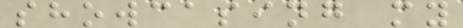showcasing my
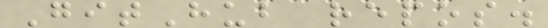GitHub repos.
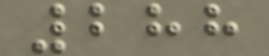288
